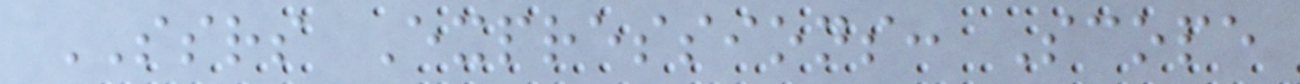SSRS Expressions: Scope
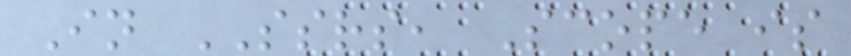In SSRS, Scope is
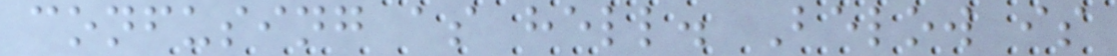confusing as hell. Below is
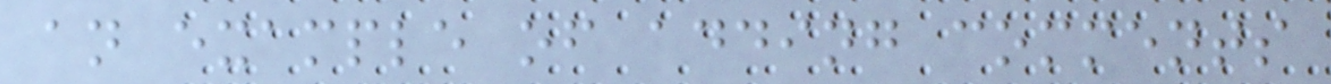an example of adding comments
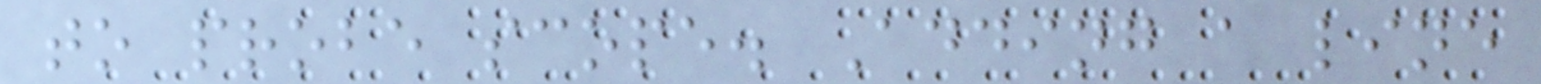to probe scope. Adding a line
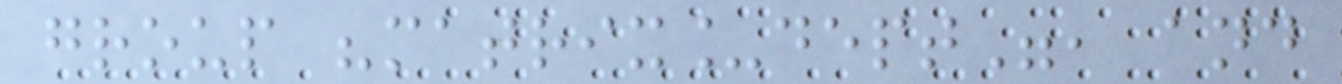group "matrix_dept", and
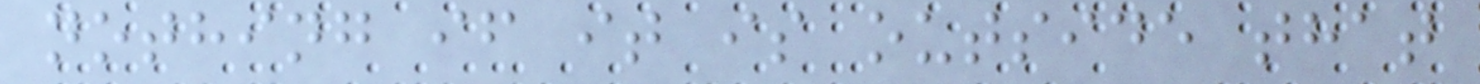nothing if it is outside that
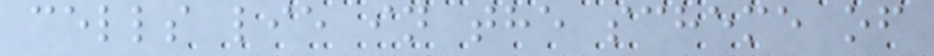cells lie in the scheme of
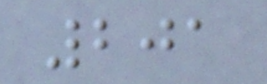201
